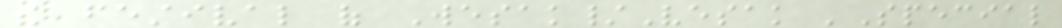the festival of Wesak/Vesak 'Special
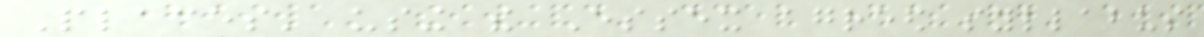Places' using the Essex agreed syllabus
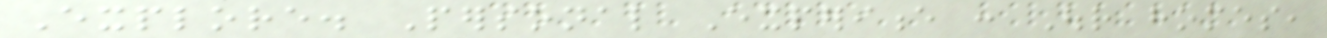Explore. Personal Experience : Our homes,
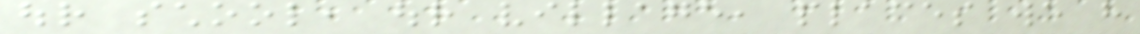our school, our village, places we have
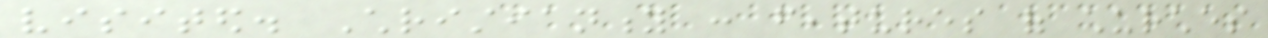visited. Christianity : features of churches
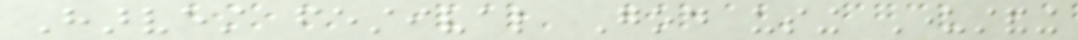Harvest festival God using Understanding
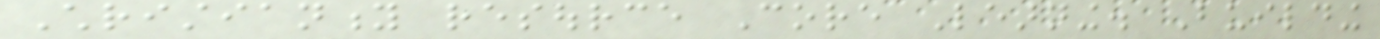Christianity resource Core Learning. Building
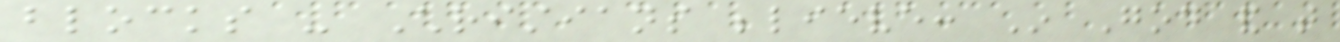blocks - Christians believe: In God and that
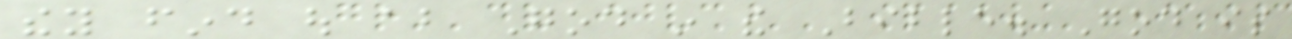they find out about God in the Bible. God is
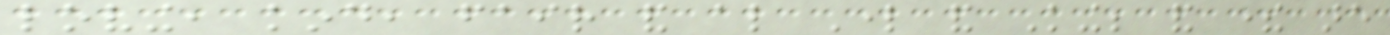loving, kind, fair and also Lord and King; and there are
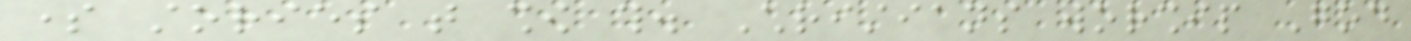some stories that show this. Christians worship God
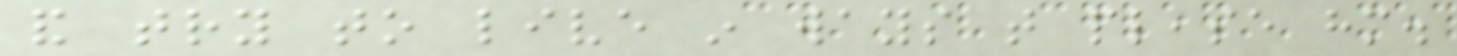and try to live in ways that please him.
